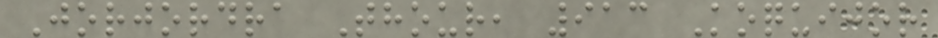Jorjordra Thour, 913 Koquijor
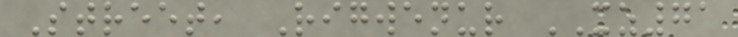Street, Rigwenur XZ71
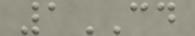1CD
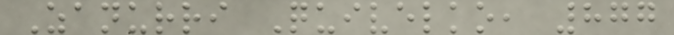Zanurri Quivelko, 877
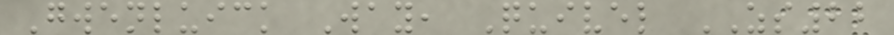Gwenluick Way, Quivel ZS22
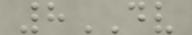8DV
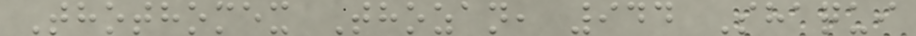Thothomex Thozan, 944 Shaqui
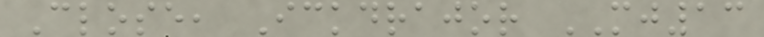Close, Ickdrajor MJ13
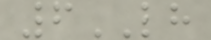6LH
